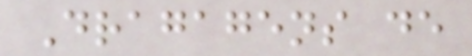Dragagens de
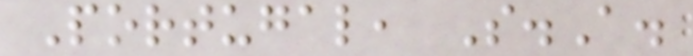Portugal, S.A.
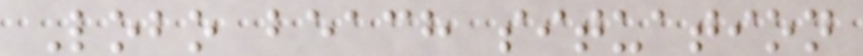Lobo beach situation
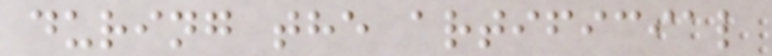during the artificial
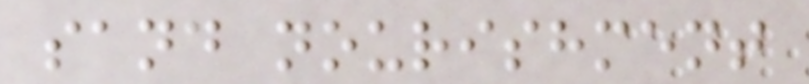sand nourishment
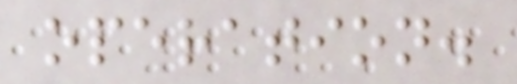operation.
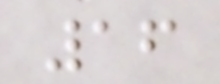16
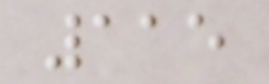115
